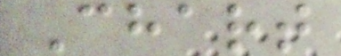Chart
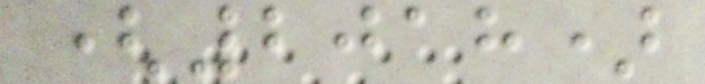(2018)
